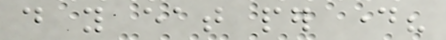do you eat per day?
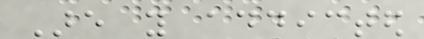Are you addicted
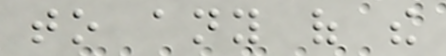to any of the
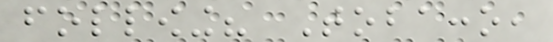following? Tobacco,
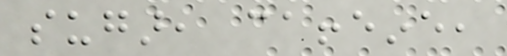sugar, caffeine,
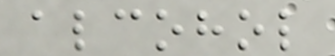alcohol
